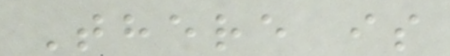There is
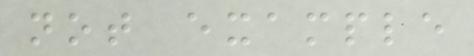not example
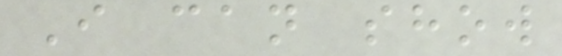I can show
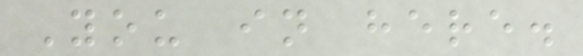You in here.
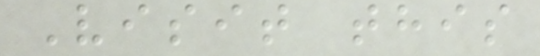Visit this
